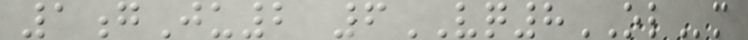1gJu2 6VQ8OLm
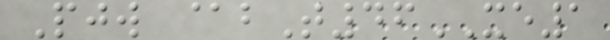Pjw @bT46XE1
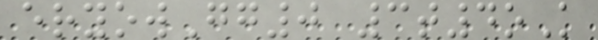eryowGg0 3t4oK
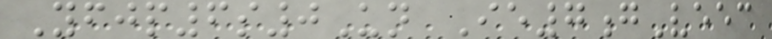Yfjp6s0Un Ie7gVeec
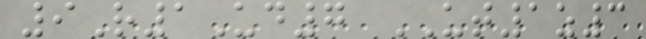9R1Ud7 UT1z3
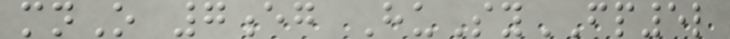mnO 7eg HuSyFP5l
